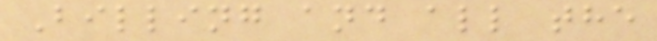Billing and all the
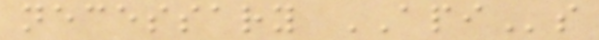necessary APIs
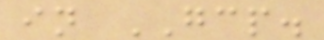in GCP.
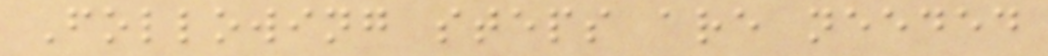Following steps are needed
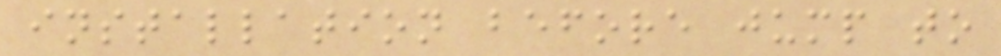installation before jump to
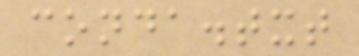conda.txt
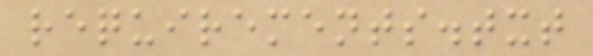requirements.txt
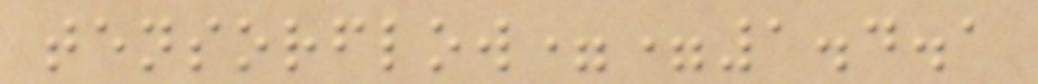tensorflow==1.4.1
